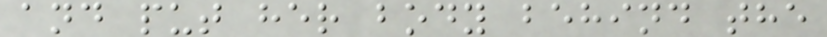and put her body behind the
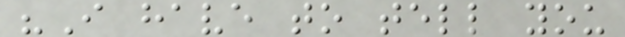"I have to tell you
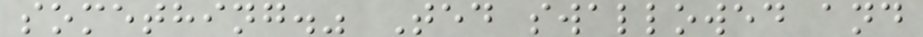something." Ted swallowed and
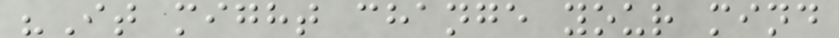"It might change your mind
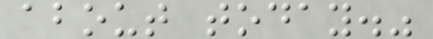about today."
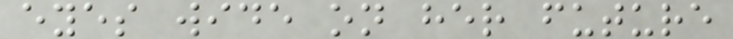eyes wide on her future
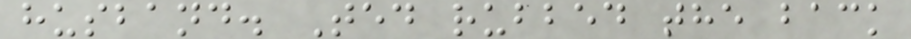husband. Ted rubbed the back
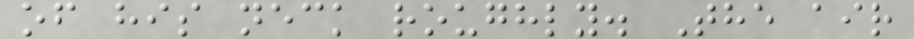of his neck roughly. The air
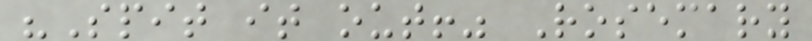"Spit it out!" Rosemary
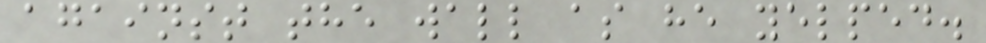against the wall as he yelped.
